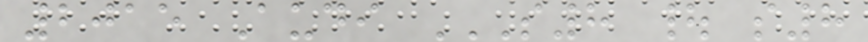2015 Audi S8 | S8
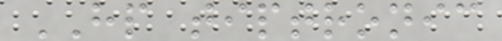HP tiptronic
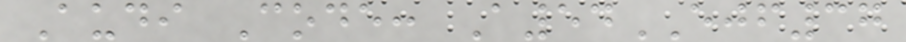Audi Code: A54EJF37
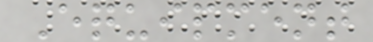Equipment
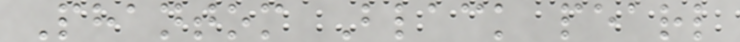Phantom Black pearl
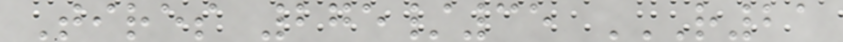Tires 275/35 R21
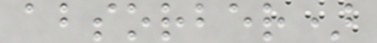absorber)
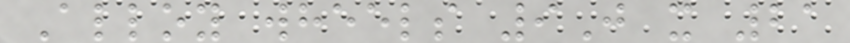Alloy wheels 9J x 21
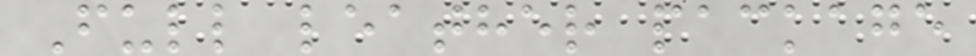Full leather package
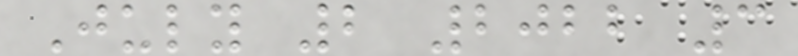July 2 2022 3
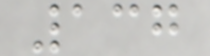137
